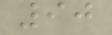90
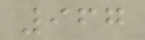967
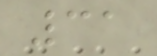31
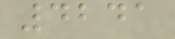4241
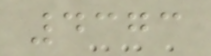4373
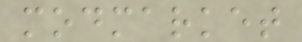modmarket
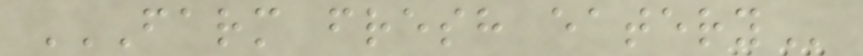FARM FRESH EATERY
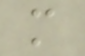m
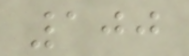100
